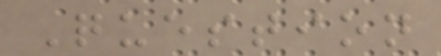Question
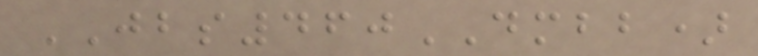JBS460DMBB)
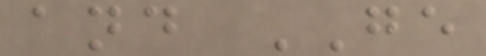and GE
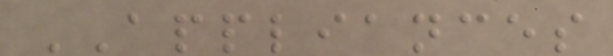APPLIANCES
